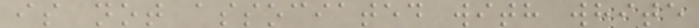is not associated with white
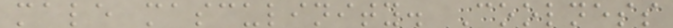male masculinity. Coolness
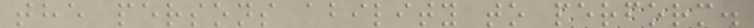the persons ability to perform.
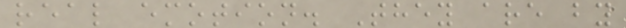real emotion. They are by
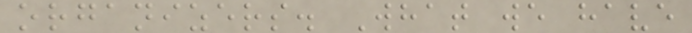organizers. What we have
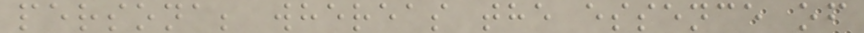persona; whereas the essence of
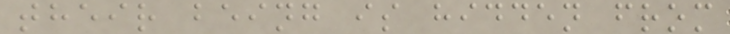their being is hidden from
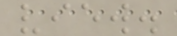view.
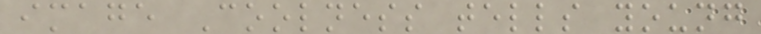image Coolness tells young
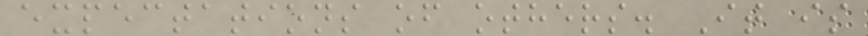expectations of others. It is
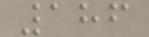186
